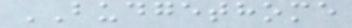BUDGETHOME
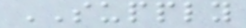SUPPLY
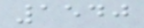1540
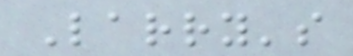Larry's
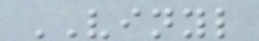VINYL
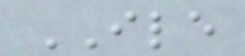ILE
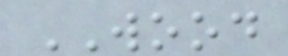WOOD
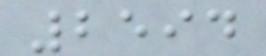2594
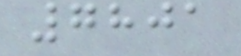7801
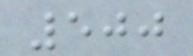500
